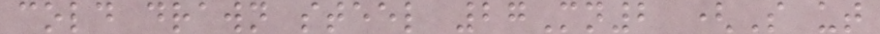cold drawn steel 27Mn2 (S ut
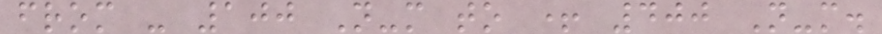from - 100 N-m to + 400 N-m.
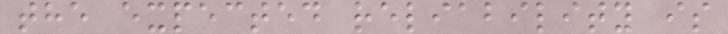the expected reliability is
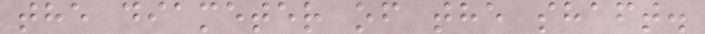the diameter of the shaft.
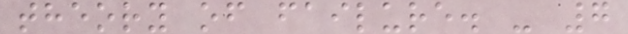theory of failure. - 7
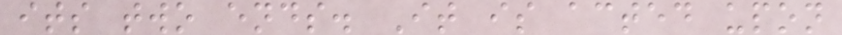its two ends. It is acted upon
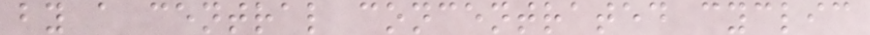by a central concentrated cyclic
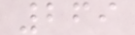269
